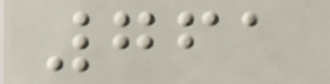761
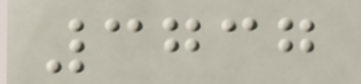3737
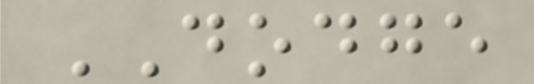DODGE
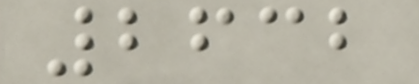2632
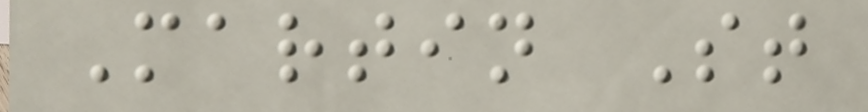Martin St
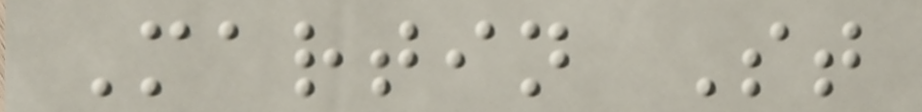Martin St
